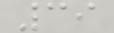39
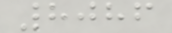8086
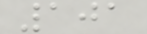101
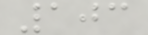103
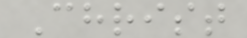Christ
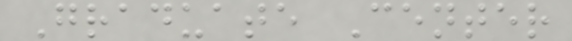Graduate Center
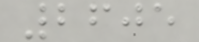2605
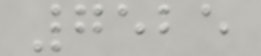7525
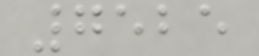7525
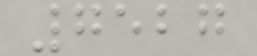7527
